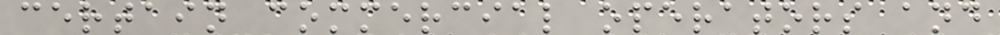certain commercial operators and
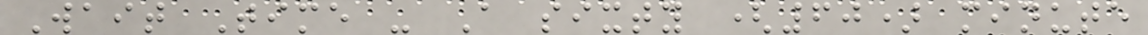Wait Time - A sixty (60) minute
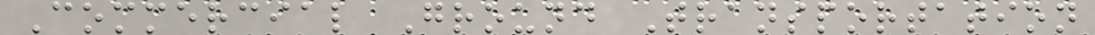Commercial Ground Transportation
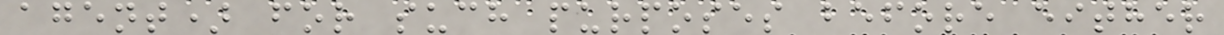agent) for such purposes before either
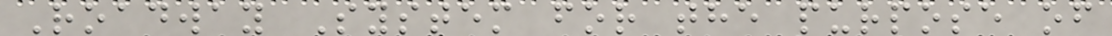Roadway System for the purpose of
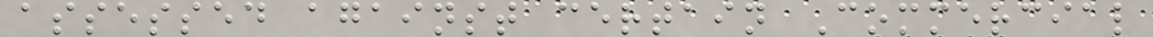assessed against certain Commercial
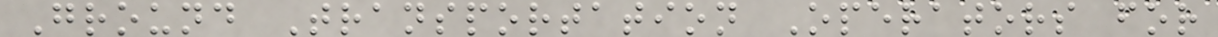Ground Transportation Operators for
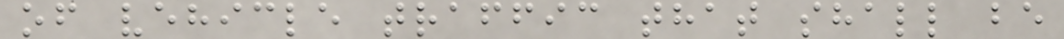of vehicle traffic that shall be
